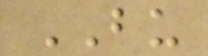BU
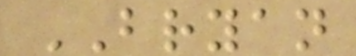BRYAN
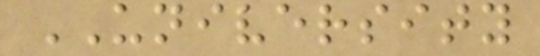UNIVERSITY
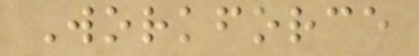Workforce
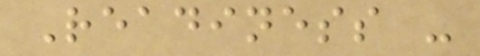Readiness -
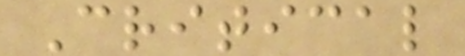Critical
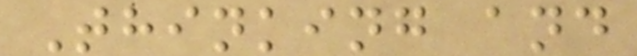Thinking and
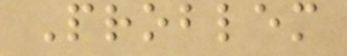Problem
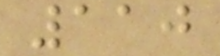110
